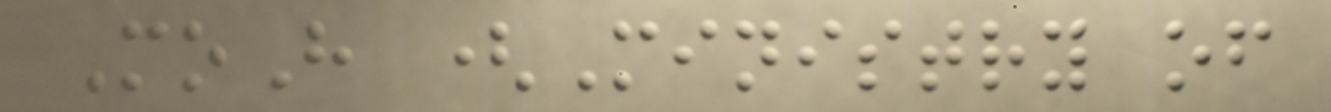MoH (Ministry of
